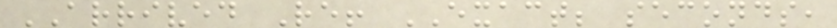ARRIVED Re! EXACT; seconds,
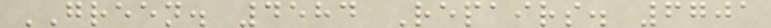GREEN. 4584 Repairs. 6701
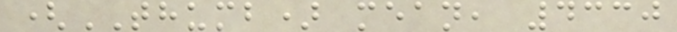(THUMB) mean, 4330
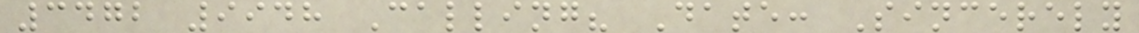3472 9948 Calling? Date: Sincerely
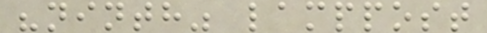"ninth" lamppost
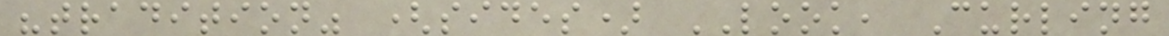"tradition" (sides) LOOK, Curling
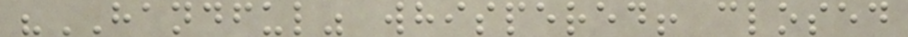"HANDFUL" whispered! closed
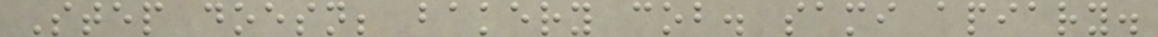Step doesn; bakery cob. sami apiary.
